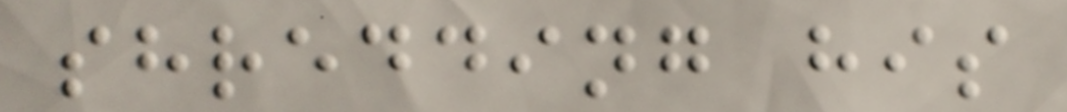shredding his
